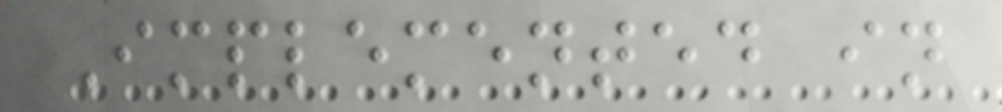Implemented in
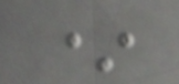*
